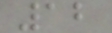12
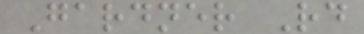Gardner Rd
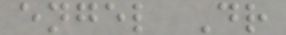engel Dr
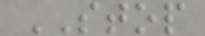STOP
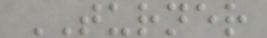TURNER
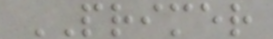PRIMER
